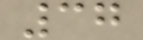37
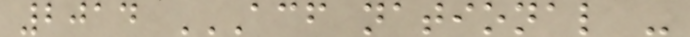2014 ACF NATIONAL -
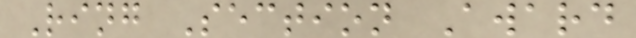Ring Section Award
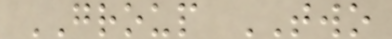GROUP TWO
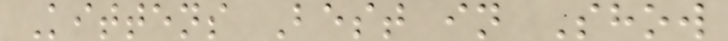Kittens Best in Show
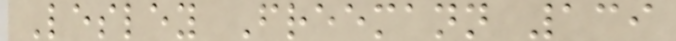Lesley Freemann 139
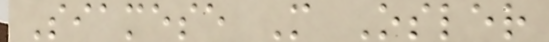Siamese M Osler
